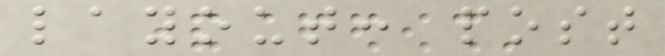layout: post
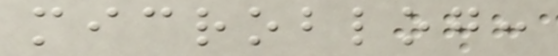microblog:
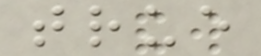true
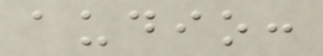audio:
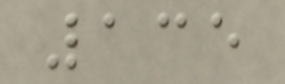135
